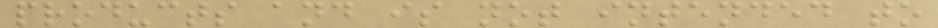products and is not intended to
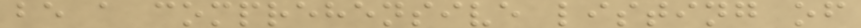be a comprehensive listing of
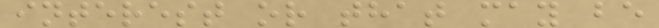interest or that may be
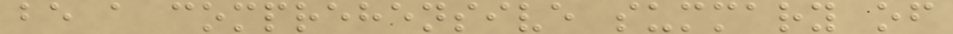be a comprehensive summary of
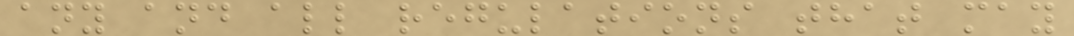any and all regulations that may
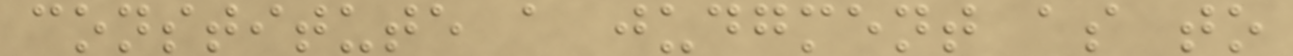constitute a judgment as to
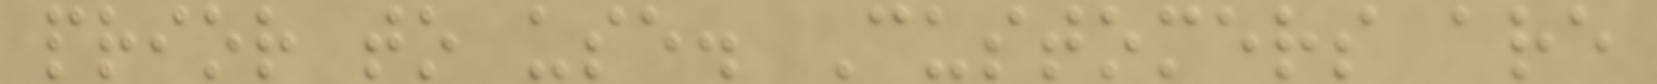prior to use. Customers are
